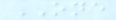ONE
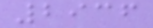2936
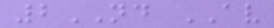2ND AV
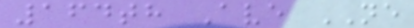164th Ave NE
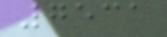7531
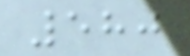580
